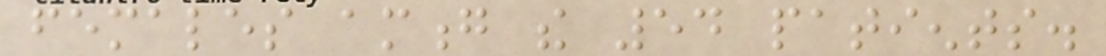females among the 54 patients.
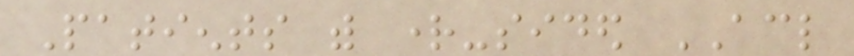Patients with right-sided ACL
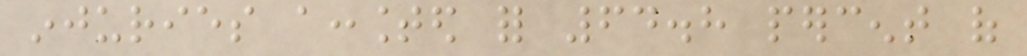injuries accounted for 64.8 percent of
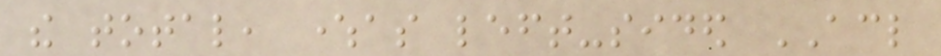the total, whereas left-sided ACL
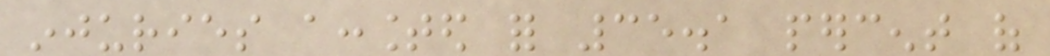injuries accounted for 35.1 percent of
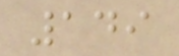149
